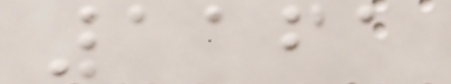1161
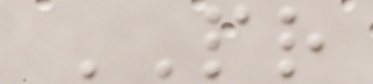PR
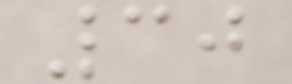30
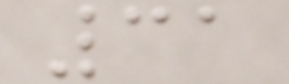31
